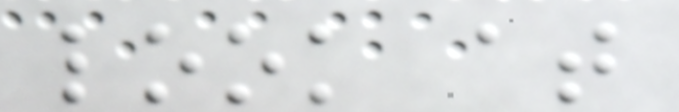look at
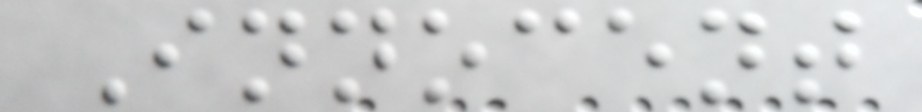Innocent
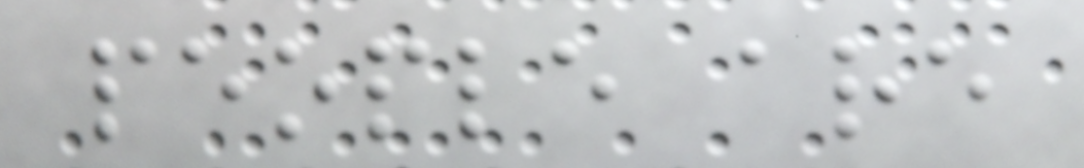people are
